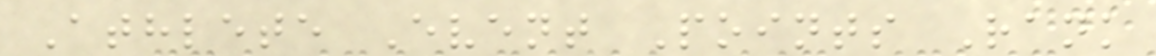Athlete Event Points Rank
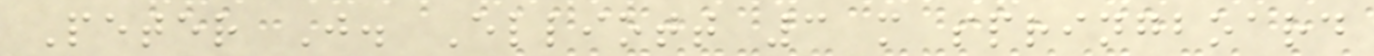Peter J. Elliott 3 m springboard
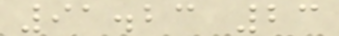91.23 23
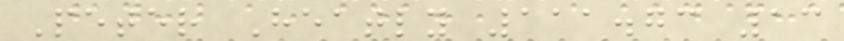Peter Heatly 111.73 13
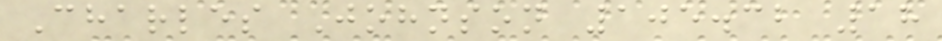Charles Johnson 105.32 18
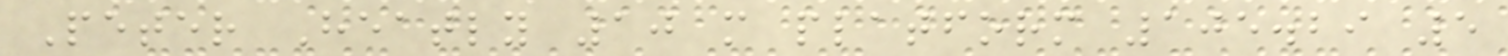Peter Heatly 10 m platform 105.29 5
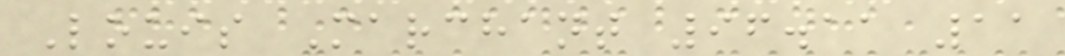Louis Marchant 96.11 11
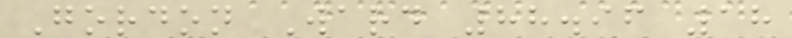Gordon Ward 88.96 18
